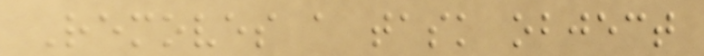Removes a task object
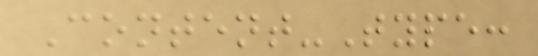Content-Type:
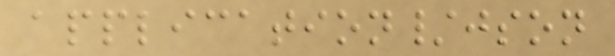application/json
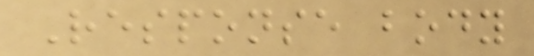Response body
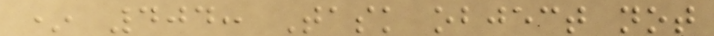* 404: Task object not
